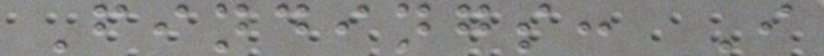Findings: I
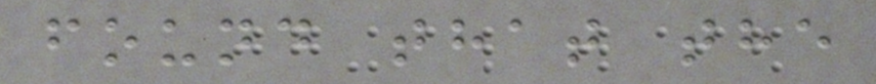found that the
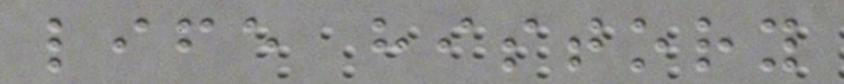life history
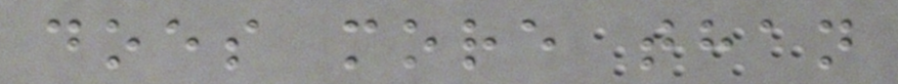does more than
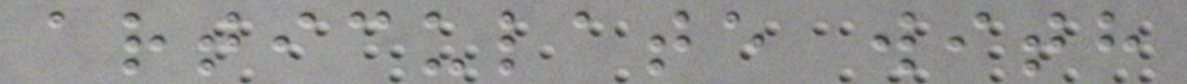articulate with
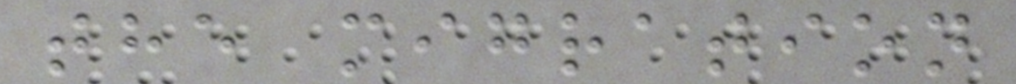the migration
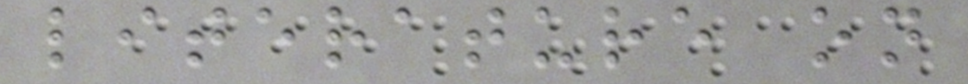literature on
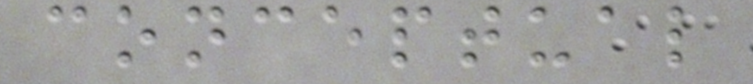conceptual
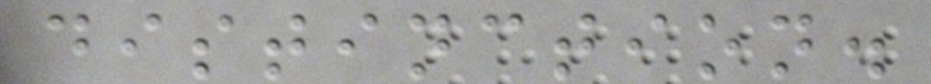distinction.
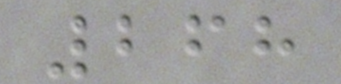268
